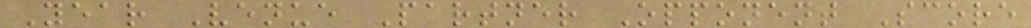Year Venue Partner Opponent Score
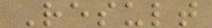Result
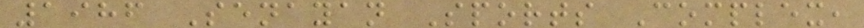1986 Senayan Sports Complex,
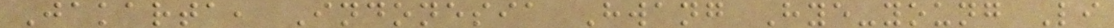Jakarta, Indonesia Hwang Hye-young Li
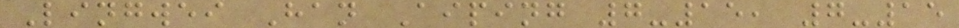Lingwei Han Aiping 7-15, 7-15
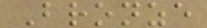Bronze
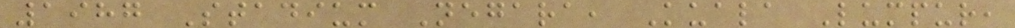1987 Stadium Negara, Kuala Lumpur,
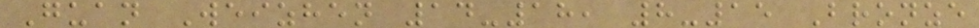Guan Weizhen 14-18, 8-15 Bronze
